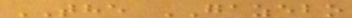THE GAZEBO
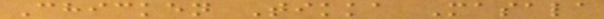Chicken Tikka Masala
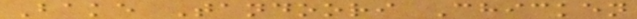Bake Tandoori Chicken
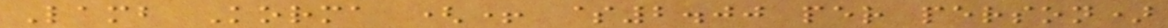Lamb Korma (+ $2.00 per person)
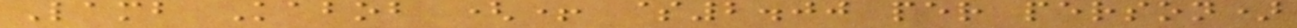Lamb Kabob (+ $2.00 per person)
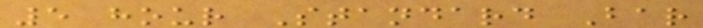5 hour Standard Bar
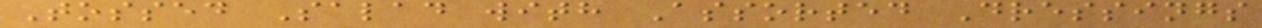Tossed Salad with Assorted Dressings
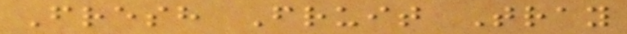Fresh Fruit Tray
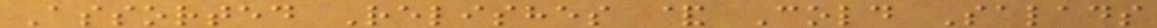Assorted Relishes & Cold Salads
